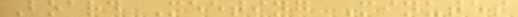Board Meeting Minutes
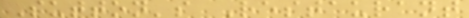Sutton's Restaurant
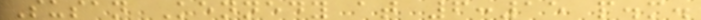Susan Kennedy at 6:15 p.m.
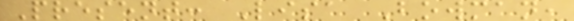Present: Lisa Bowman,
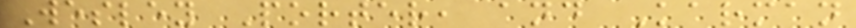Wesley Porter, and Karman
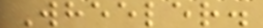Wheeler.
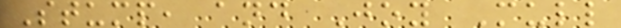Stump, and Joy Mull
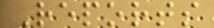Reports
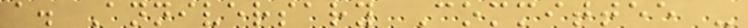a. Anniversary Committee -
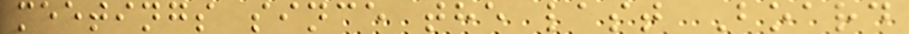meetings since the last Board
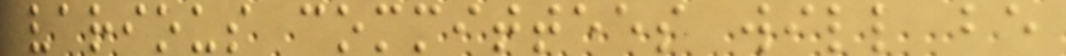various committees will be
